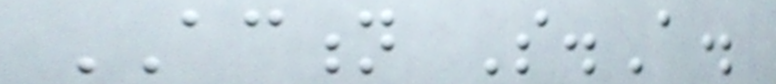ACTION S.A.
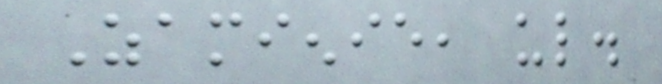Zamienie, ul.
